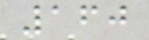160
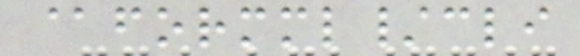@formml/cli
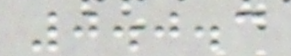0.0.3
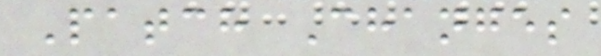Patch Changes
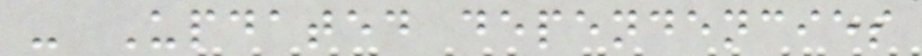- Updated dependencies
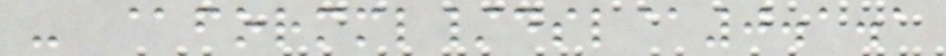- @formml/dsl@0.1.1
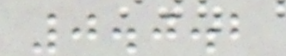0.0.2
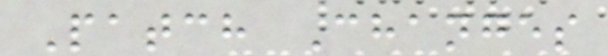Patch Changes
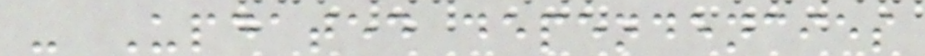- Updated dependencies
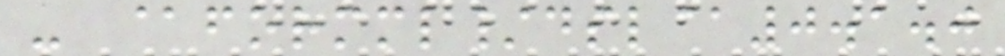- @formml/dsl@0.1.0
